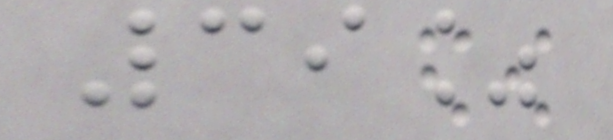39%
